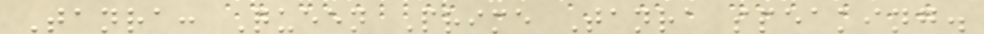Tanra: Queen Prime Tanra speaking.
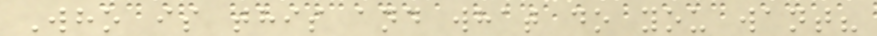Who is this and what do you want?
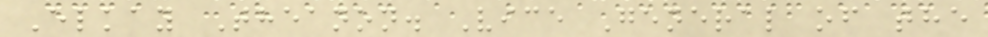Elkay Theanon. Vice General of the
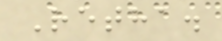Retha.
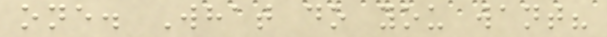one. What do you want?
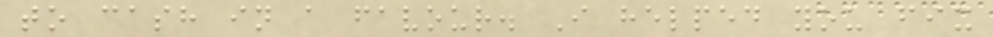to cash in a favour. I helped you fix
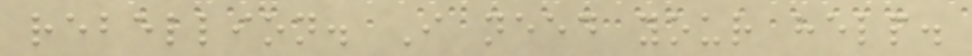rebellion. I need your help.
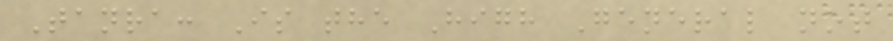Tanra: Is the High General not
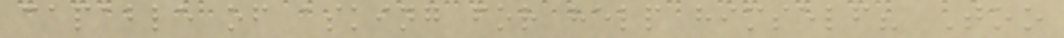capable of asking for help himself? Too
